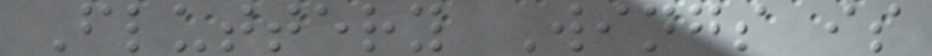Fluttery Wings is
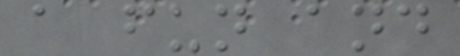a fun and
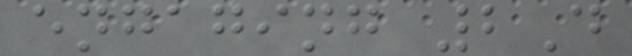engaging 2D
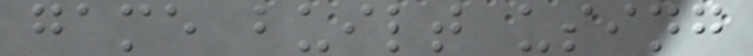game built using
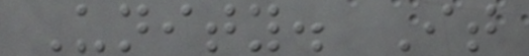Unity. It
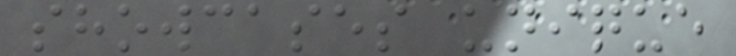showcases unique
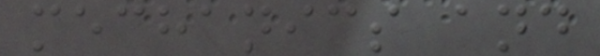mechanics and
